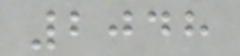2048
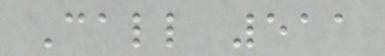Call 511
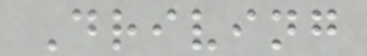Driving
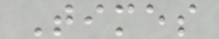Times
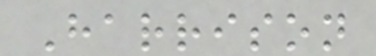Harrison
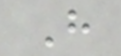H
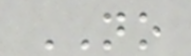NO
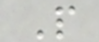P
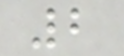2
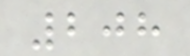208
